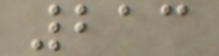213
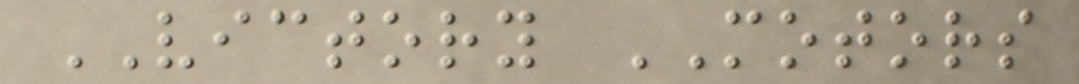VICTORY MOTORS
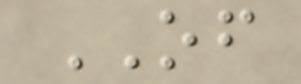OF
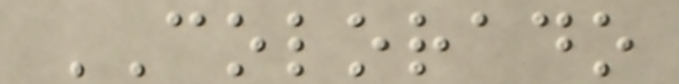COLORADO
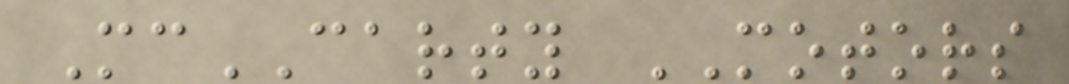McCARTY MOTORS
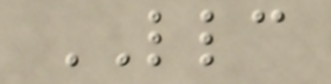LLC
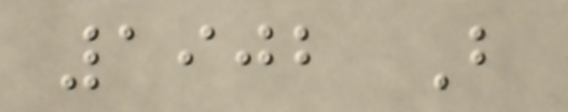1902 B
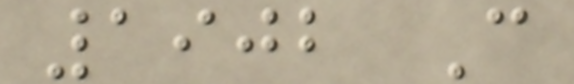1902 C
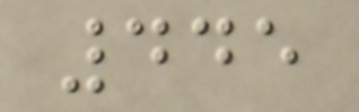445
